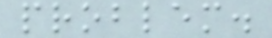problem.
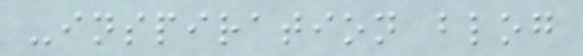-inspiration blog
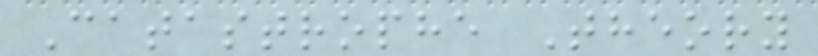Catastrophe Theory
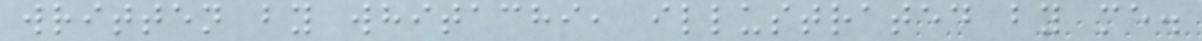written by whitachi, illustrated by me.
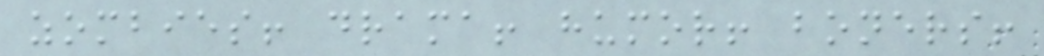zombies! drama! humor! boners!
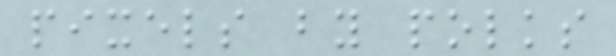pixels by polks
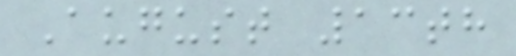August 13th
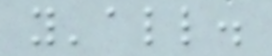y'all.
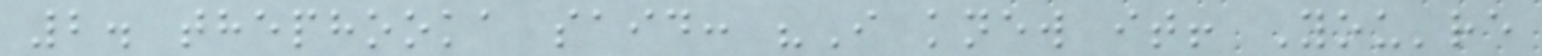2. thephooka said: "I knew it! You're
